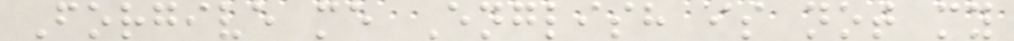Forgive me English is not my
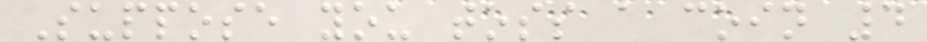Suppose you toss a coin 4
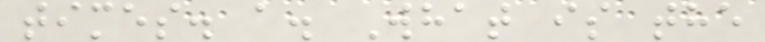times. a. What is the
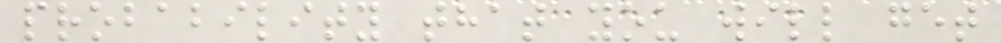probability that you will get
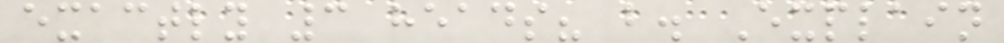exactly 3 heads? b. Explain
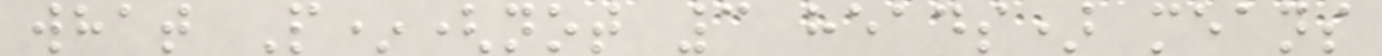what P*(not 3 heads) means
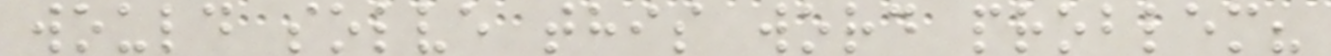would solve this word problem?
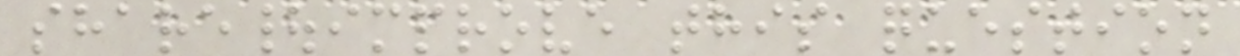share|improve this question
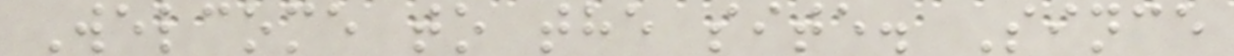Welcome to the site. Since
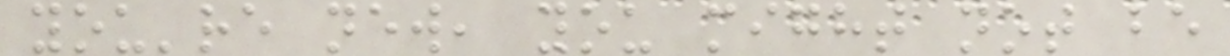you're new, you might not be
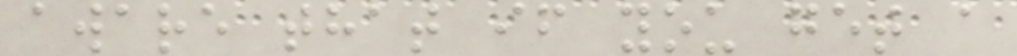aware that if you get a
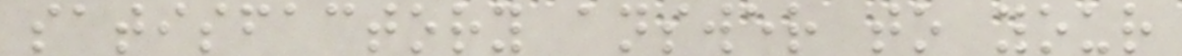satisfactory answer to your
